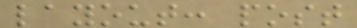layout: post
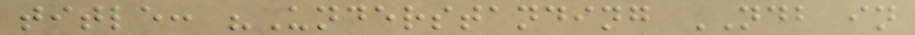title: "Understanding NDB in
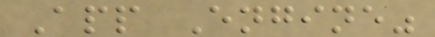App Engine"
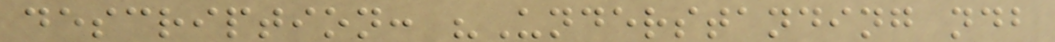description: "Understanding ndb
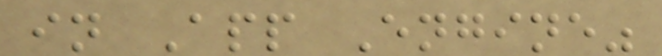in App Engine"
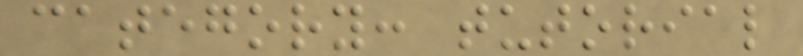category: tutorial
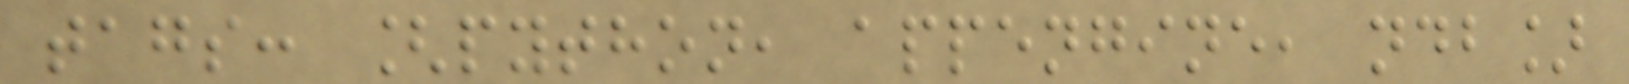tags: [python, appengine, ndb]
